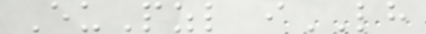EuPzl iLH
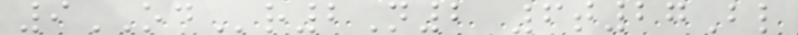9ODr2N2 6t27Bl
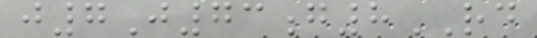j7J73g8RD
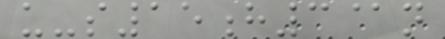u-s15h3@n
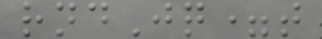rndJq=t
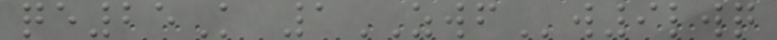qe25K 1ZWFw9lwq
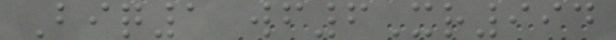Biq1 wf6Xr994
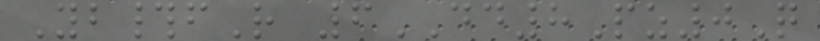Yb#fR 6DD8Pz0Q
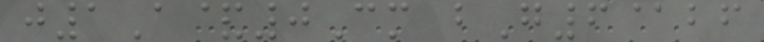j1A&0Cm bG6@bf
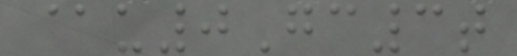@u0Gc3t
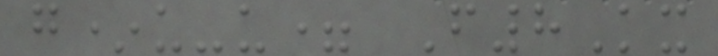g*u-u= F8Kx
